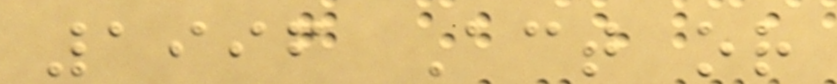1996 Act or
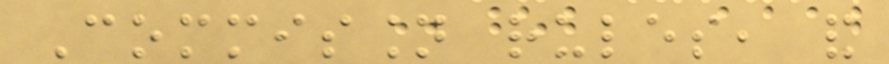Commission rules, and
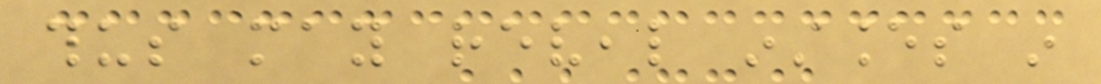thus may reveal instances in
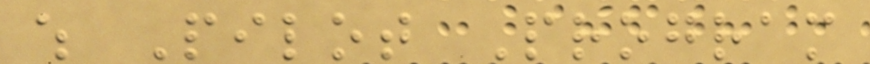which Pilot Program
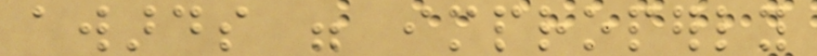awards were improperly
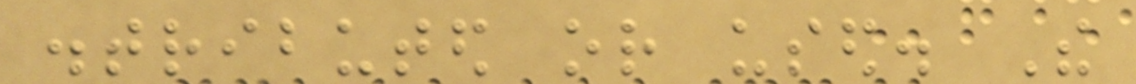distributed or used. The
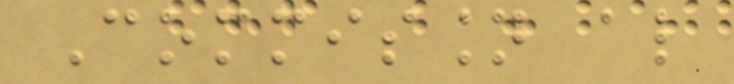Commission also
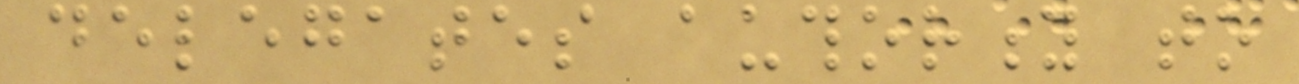delegates authority to
